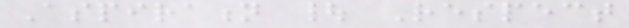Aspiration | Respect
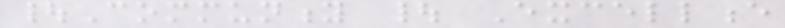|Community | Excellence
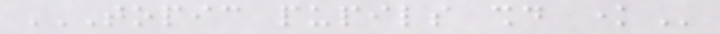TOPIC PUPILS SHOULD KNOW
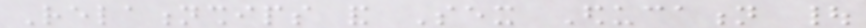Relationships and Sex Education |
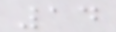14
